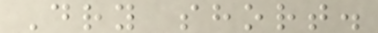Dry short.
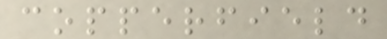copperfield
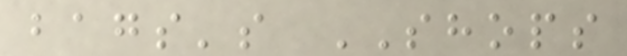bags's SHOPS
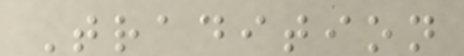Tradition
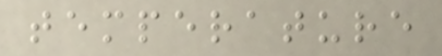temperature
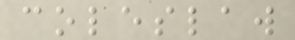coleslaw
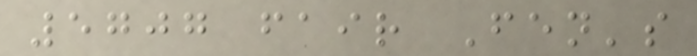5707 fair Fen's
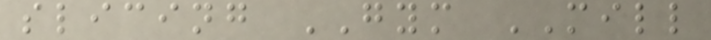slicing GYM MILL
